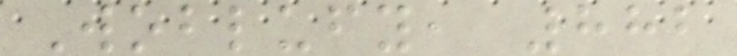Woblufy, 882
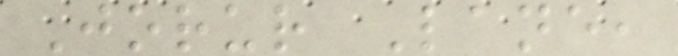Jorur Lane,
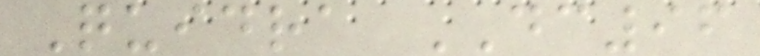Quidra DC96
